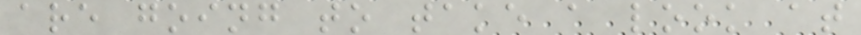are going to take a look at
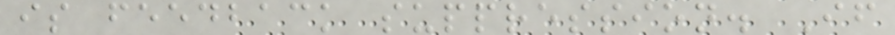is feedback suppression. If
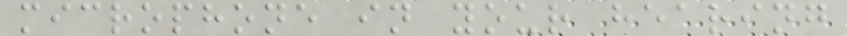microphone in your hearing
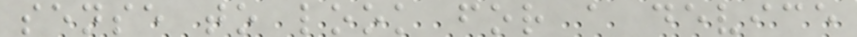sense to look for a device
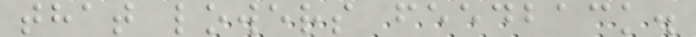that lowers feedback.
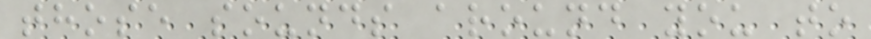those sounds around you to
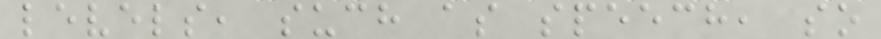levels, such as speech, so
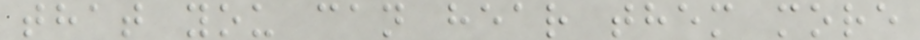that you can hear them more
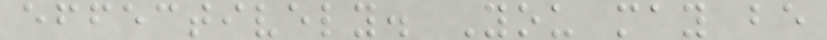effectively. You may be
